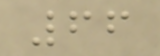66
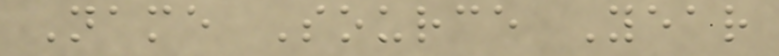Name Source Year
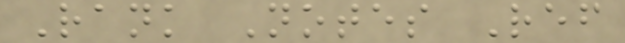Rank Notes Ref
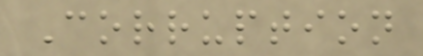Corruption
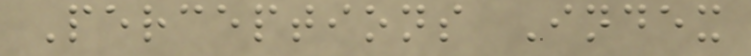Perceptions Index
